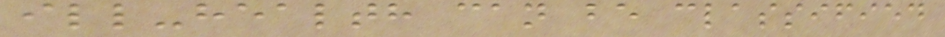ill-health can be classified
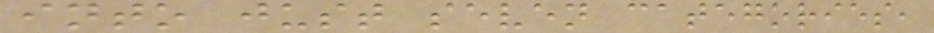into just seven categories,
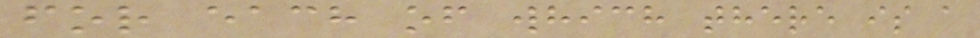for each of which there is a
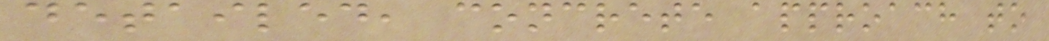detailed, concrete approach to
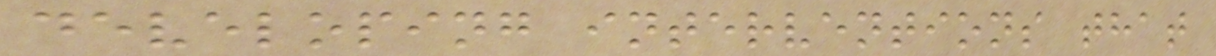developing interventions that
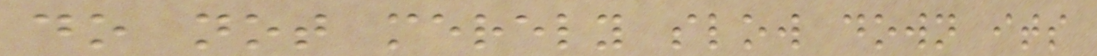do not merely slow down its
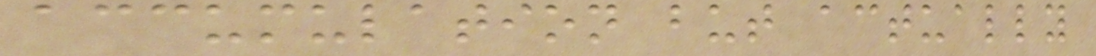accumulation but actually
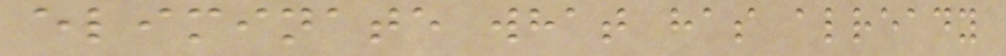eliminate what has already
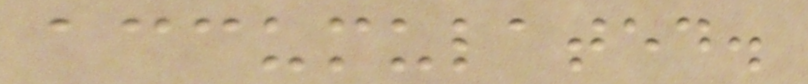accumulated.
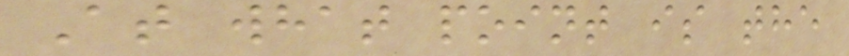At what point is the
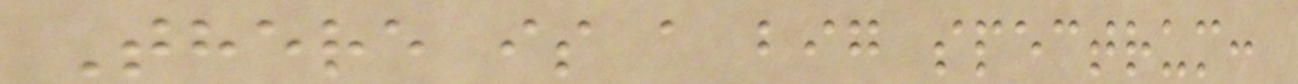There is a big spectrum:
